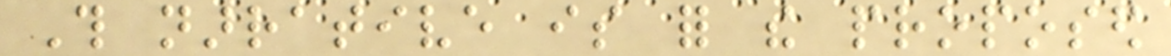This narrative is for the proposed
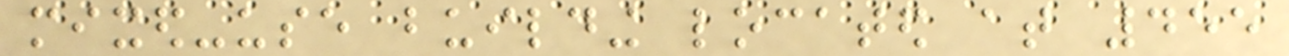mixed-use building located at 455
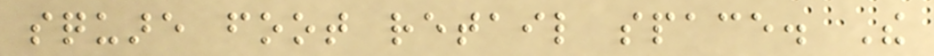square foot retail space. The
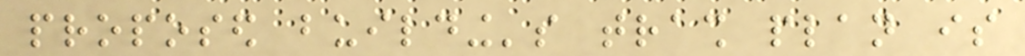proposed building's trash plan is
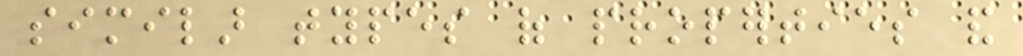similar types of properties and
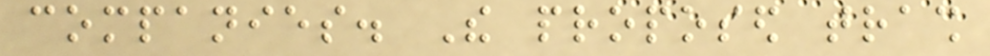companies. The proposed trash
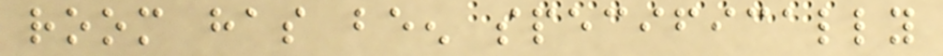room has been specifically
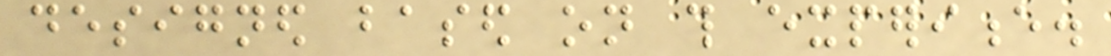designed based on this experience.
